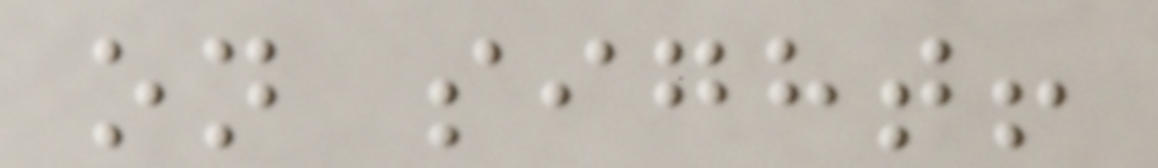on sight!
